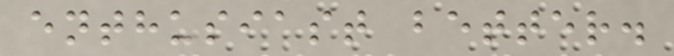enthusiast better.
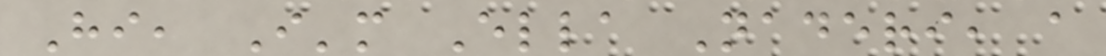Hi, I'm Ella Naderi, a
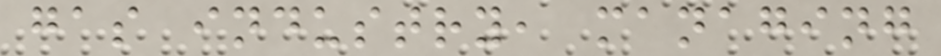gas industry, managing
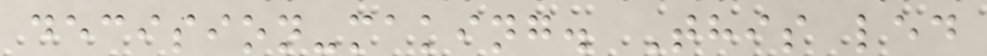decision-making. This led
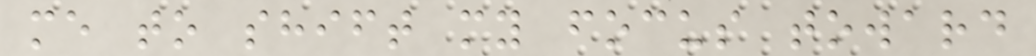me to shift my focus toward
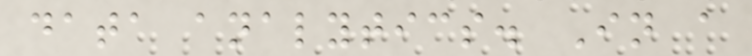data analytics. In a
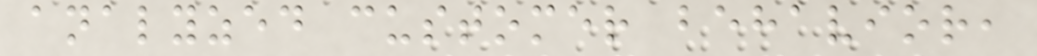analyzed customer behavior,
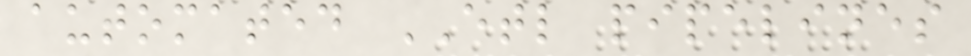automated ETL pipelines
